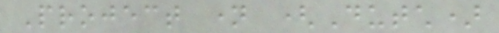Project name (Dutch)
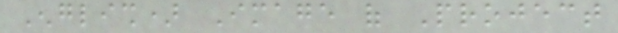English) Image of Project
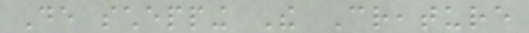De schepping The Creature
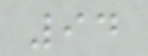94
